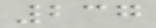237
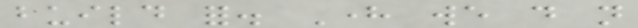build for. Here we do not
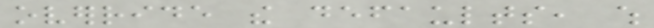override the defaults, which
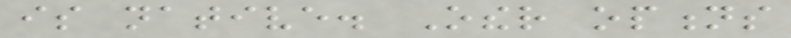is native. Other options
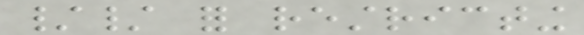// for restricting
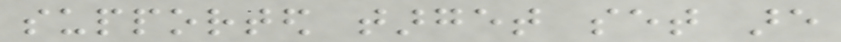supported target set are
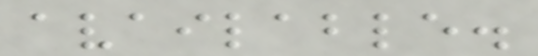available.
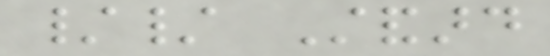// Standard
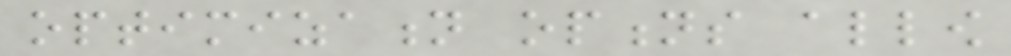optimization options allow
